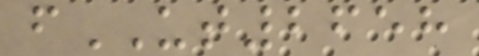fUT2658
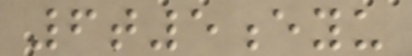6t5eyu
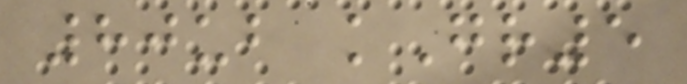80ub kGr5
